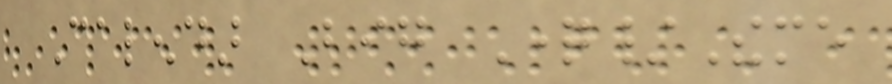Calendar Big Question/Theme
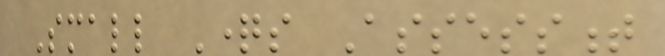Small Questions Assessment
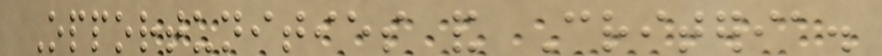Opportunities and Criteria.
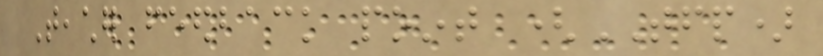Teacher feedback point (TFP)
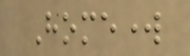Homework
